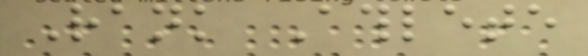Rank Athlete
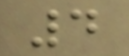4
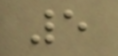5
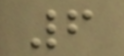6
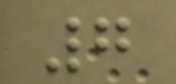7
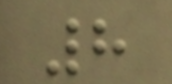8
